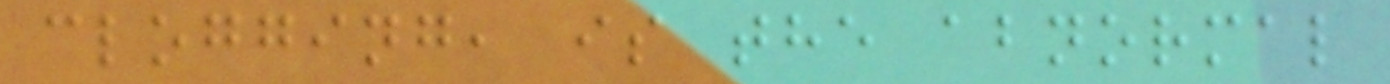clogging, is the abnormal
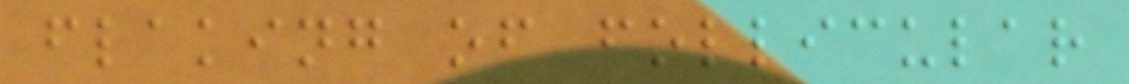flaking of follicular
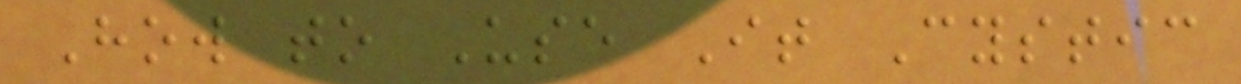How to Use It Cystic
